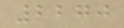2270
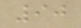90
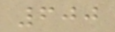600
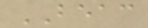BEAC
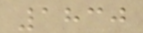1830
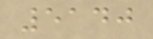5140
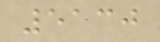5130
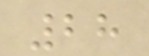28
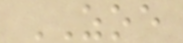ZOE
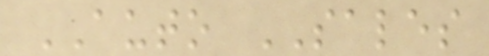AUTO SALES
